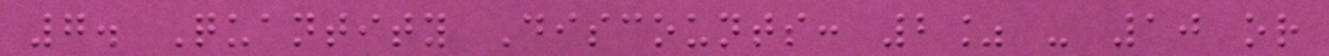7. Quantity Discounts: 2% - 10 or
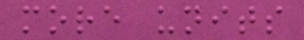more units
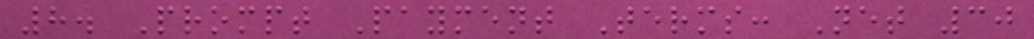8. Prompt Payment Terms: Net 30
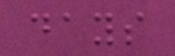days
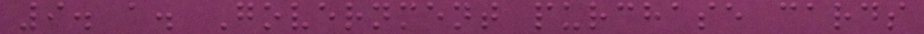9. a. Government purchase cards
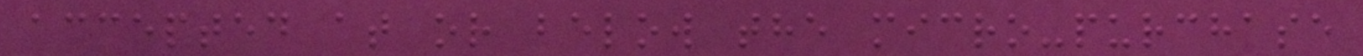accepted at or below the micro-purchase
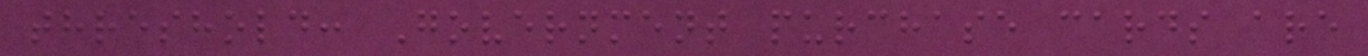threshold: Government purchase cards are
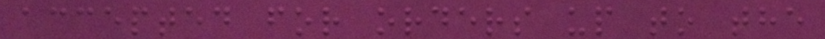accepted for orders up to the
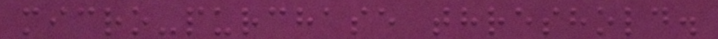micro-purchase threshold.
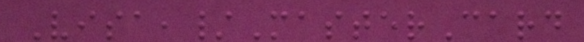Visa,/MasterCard
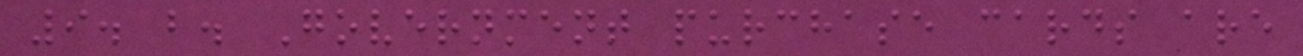9. b. Government purchase cards are
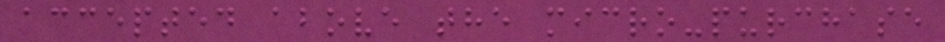accepted above the micro-purchase
